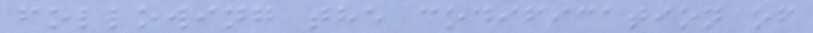following the codification of
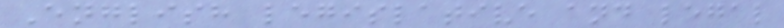English legislative and legal
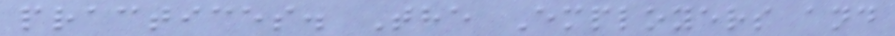practices. The Employers and
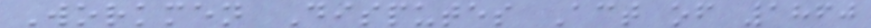Workmen Disputes Act of 1860
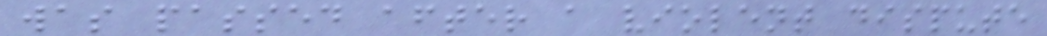was passed after a violent dispute
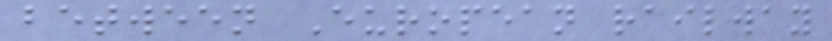between European railway
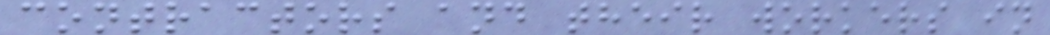contractors and their workers in
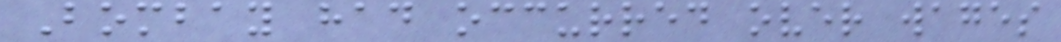Bombay had occurred over wages
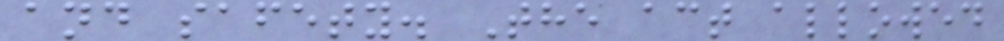and safety. The act allowed
